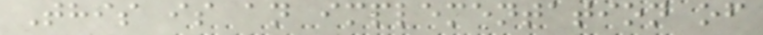This is an implementation of
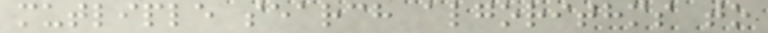mutliple search algorithms to
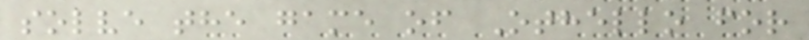solve the game of Othello for
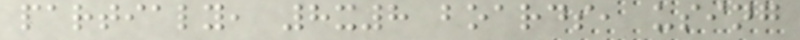partialy, 8x8 boards, using
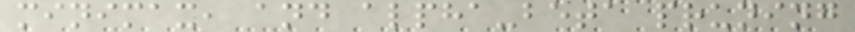minimax, and alpha-beta pruning
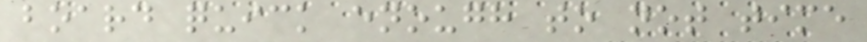board quick enough to not time
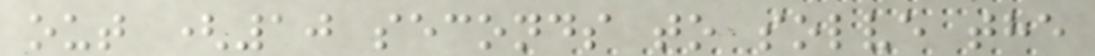out (10 seconds to solve the
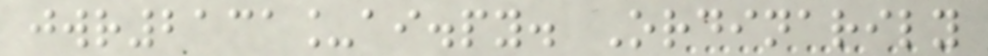jwr2131_ai.py. Ordinarily
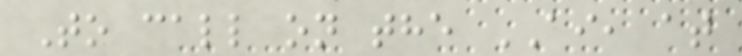To call on the AI, at
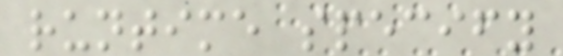runtime specify
